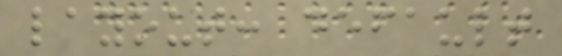layout: default
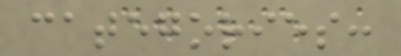categories:
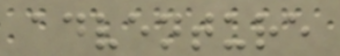adventure
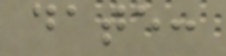date:
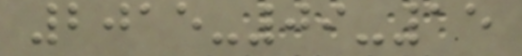2015-09-15
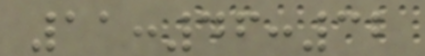11:46:32
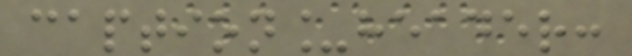caption_header:
